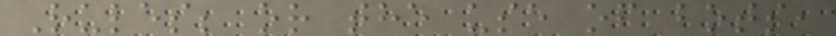Rules; or the use of bots,
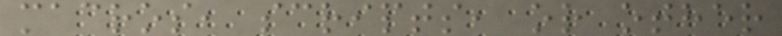macros, scripts, or other
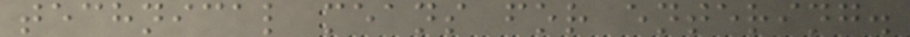technical means for entering.
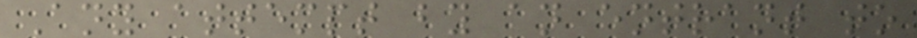Any attempt by an entrant to
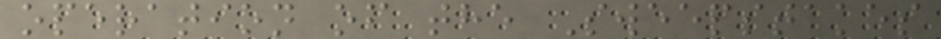operation of the Sweepstakes
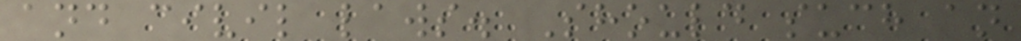and civil laws. Should such an
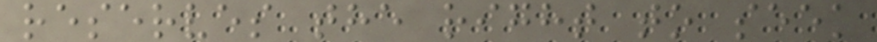reserves the right to seek
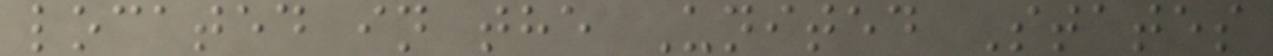located in the United States
